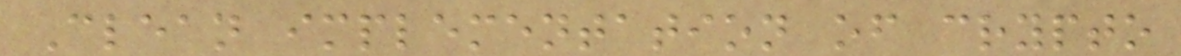Clean implementation of crypto
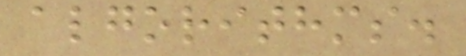algorithms.
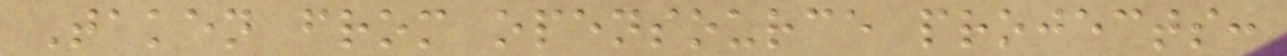Taken from opensource projects:
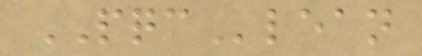PQClean
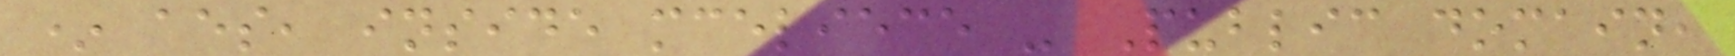* aes, inside mceliece - Public domain,
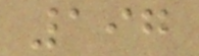197
